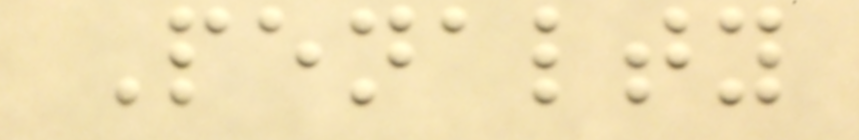Penalty
